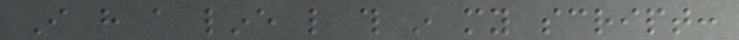I have a line like this in my script:
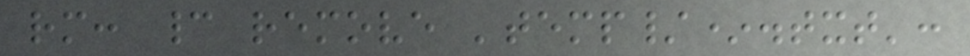rm: cannot remove 'temp/*.txt':
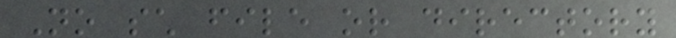No such file or directory
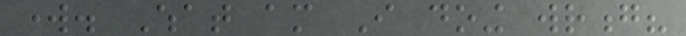work. What am I doing wrong?
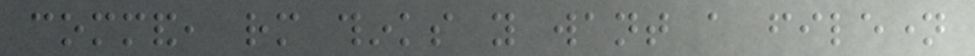command, rm thinks you want a filename
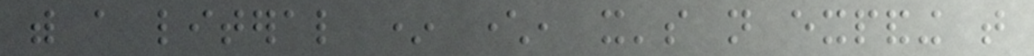with a literal * character, it's not expanding that
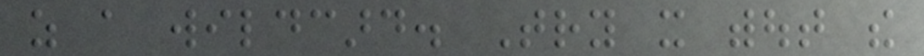as a wildcard. Try it without the
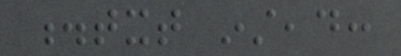.txt instead:
